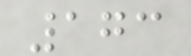173
